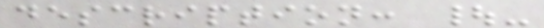description: |-
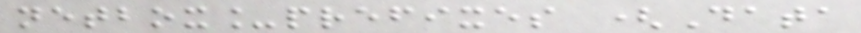netbox_prefixes (Data
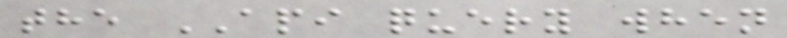the API query when
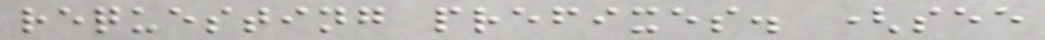requesting prefixes. (see
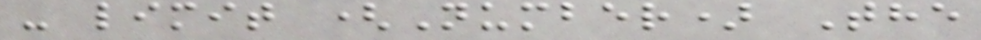- limit (Number) The
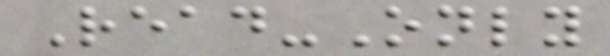Read-Only
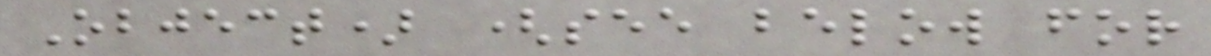Object) (see below for
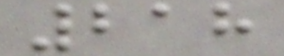218
